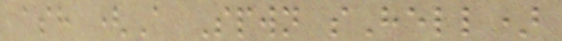ash (A Spwn sHell)
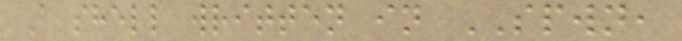A shell written in SPWN,
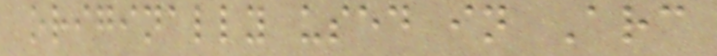originally used in Arc
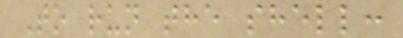To run the shell:
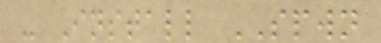- Install SPWN
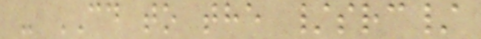- CD to the /src/
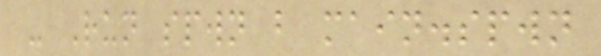- Run spwn b main.spwn
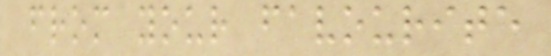from your favourite
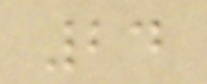24
